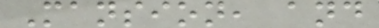Mansion, and
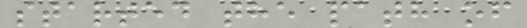started the path of
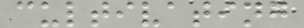cultivating
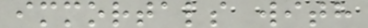immortals with
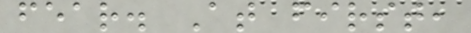fear. At first,
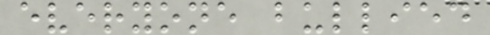everyone bullied
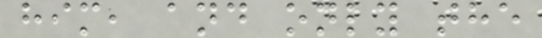him, and only the
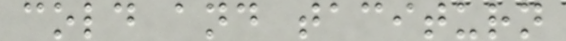cold and taciturn
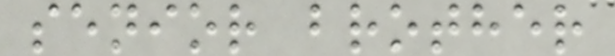senior brother
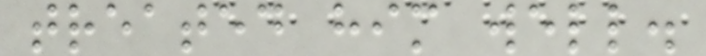treated him well.
